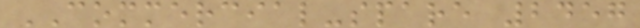COMMERCIAL-spare 2457
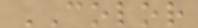COLOR
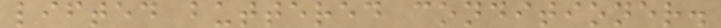lifted buttered conditioner.
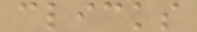clicks
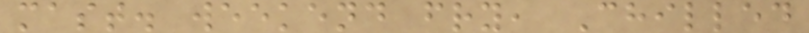mast. weekend fry, Chilled
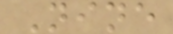Nine
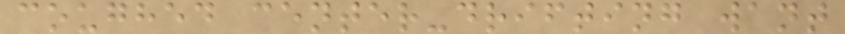coughed center-drifting want
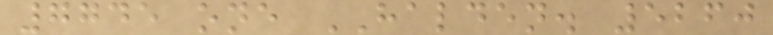7745 one HALDEN. 5260
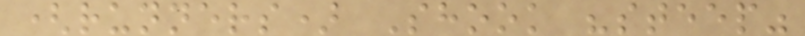(runners) Shook "steep"
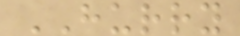HURRY
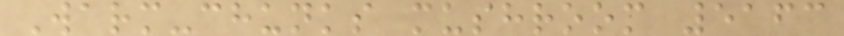Warm-chunks mushroom 5163
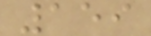159
